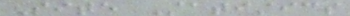Site Statistics
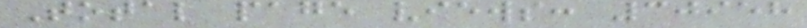Total page views: 30958
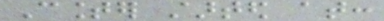Counter started at:
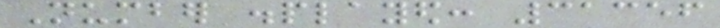Number displayed: 31356
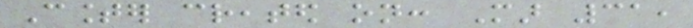Counter created on: Mar 31,
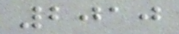2010
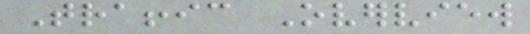Traffic Overview
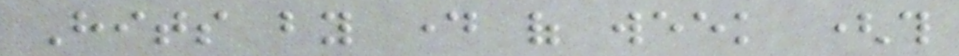Hits by day of week (this
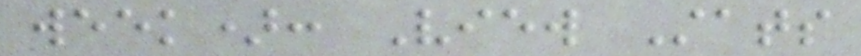week): View Stats
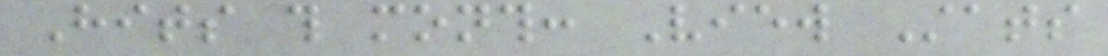Hits this month: View Stats
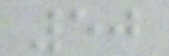50
